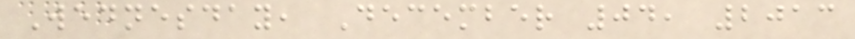Wednesday, December 04, 2013
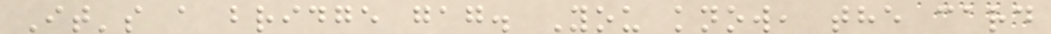It's a bridge gag. You know, the card
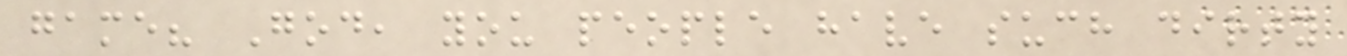game? God, you people have such dirty
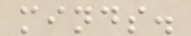minds.
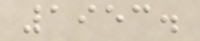1953.
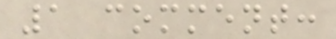1 comment:
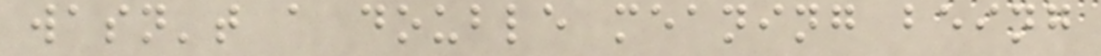wasn't a double meaning being
